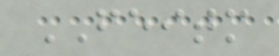FEITM
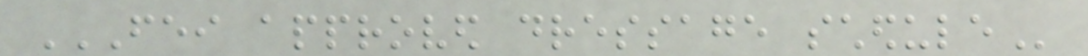FEI APPROVED DRESSAGE SCHEDULE
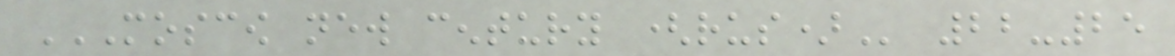MOSCOW NEW CENTURY (RUS) 22-25
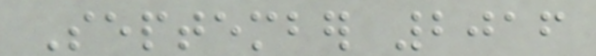September 2016
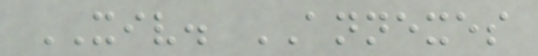XIV. ANNEXES
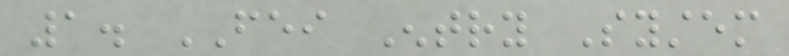1. FEI Entry System
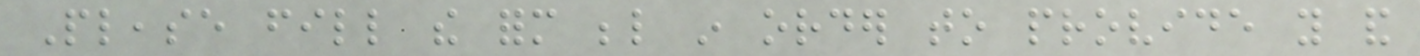Please fill the form below in order to provide you and
